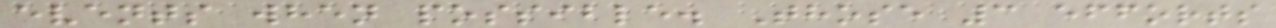events when possible. Those 3 efforts
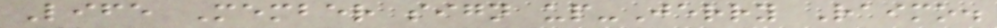Life Member sign up-Jerry Raimo.
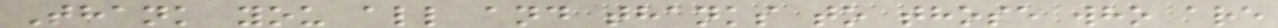Thank you all and thanks to those who are
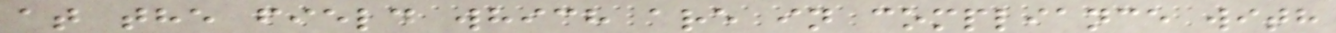at the field which are in compliance with
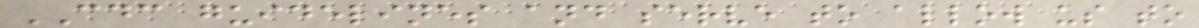CDC guidelines and serve to allow us to
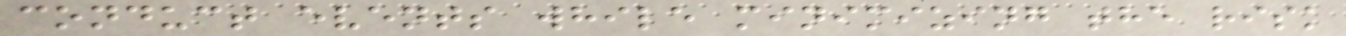conduct events while minimizing the risk
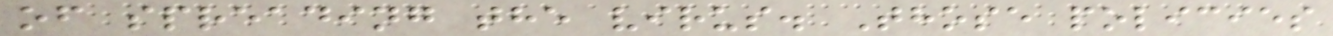of spreading the virus. Those policies
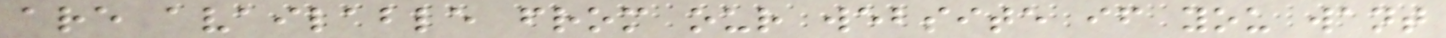are available from our website if you want
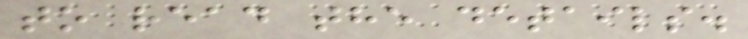to read the details.
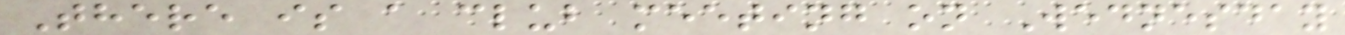There is a club meeting on Wednesday
